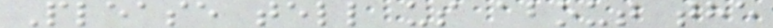Please tell us about the
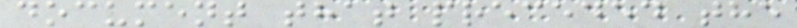document that preceded the
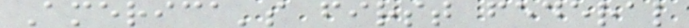America's first federal
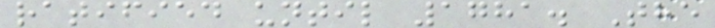ratified until 1781. The
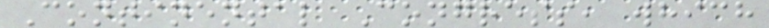Continental Congress, which
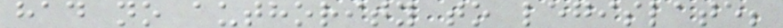had no authority to legislate;
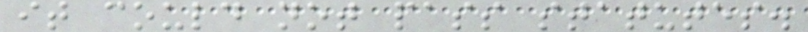it could not pass statutes.
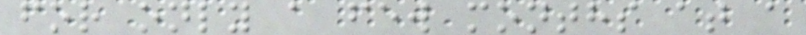for only a few months at a
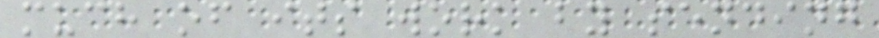much of its work by sending
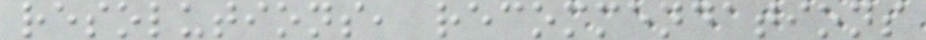resolutions, recommendations
